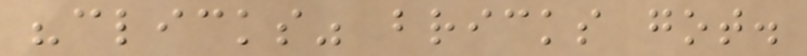"clicks" bricks got.
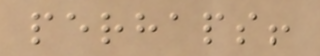perhaps!
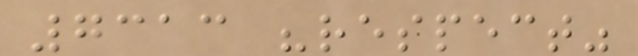7313 "respect"
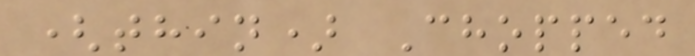(thin) Chopped
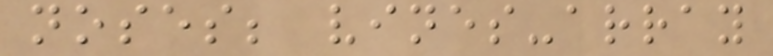noses; vines-array
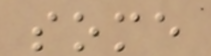some
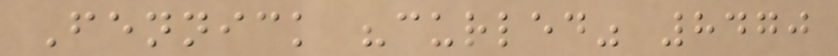Fennick "curled" 8470
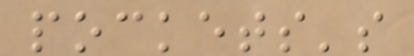pockets's
